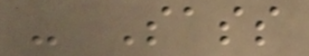- Sass
